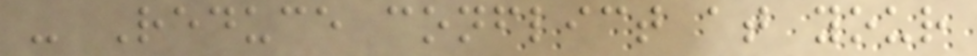- Reduce conflict at your
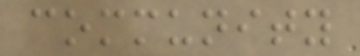community
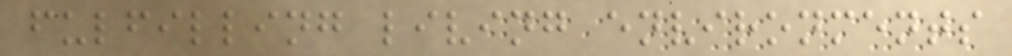fulfilling living environments
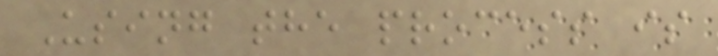Using the process is
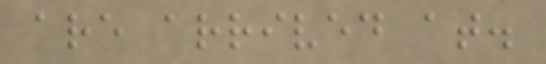are arrived at.
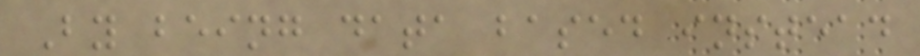By being data based instead
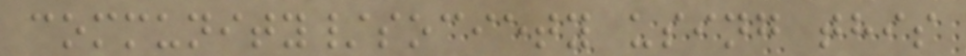community/society using this
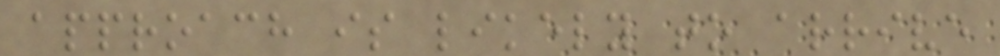approach is likely to arrive
